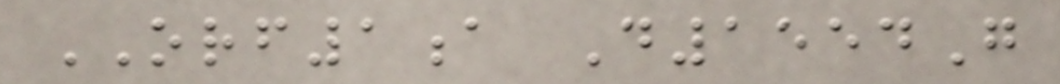ORF1a D1554G
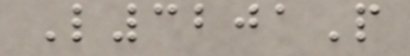L3201P
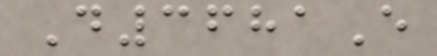D3681E
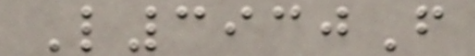L3930F
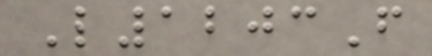L1203F
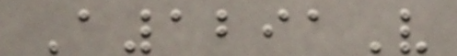A1291V
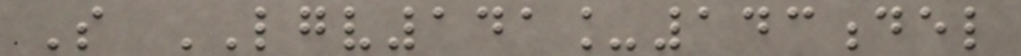S LGV141_143del
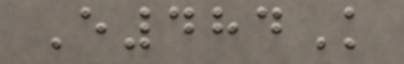E484K
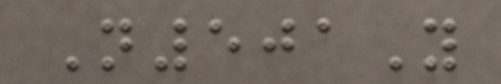N501Y
